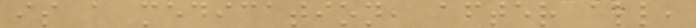is a medication, after all,
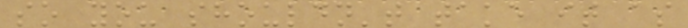so you shouldn't take it as
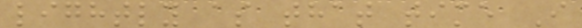lightly as that time I
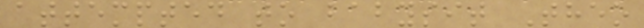attempted to babysit Theo
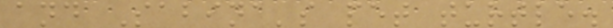and Sabina's pet turtle.
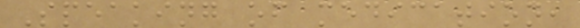Speaking of medication,
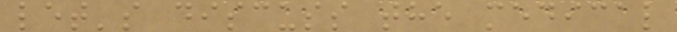let's discuss the medical
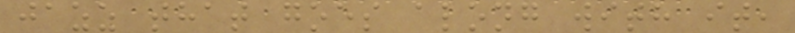jazz that goes along with it,
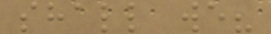shall we?
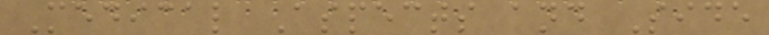Medical Aspects and Side
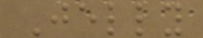Jelly
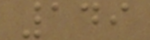149
